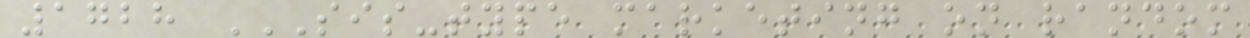1728 SIS-TYPE MARKETING ON RANDOM
